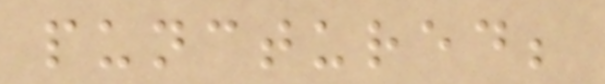punctured;
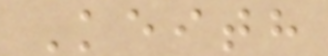Keith
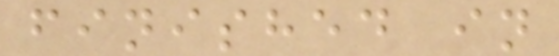finished in
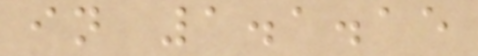in 1.1.15
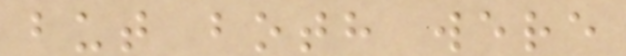but both were
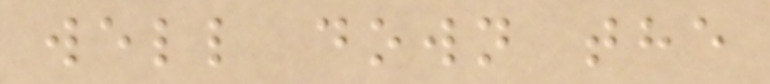well down the
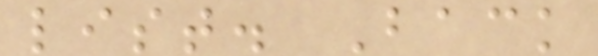list. Back
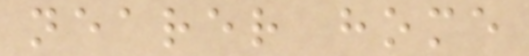nearer home
